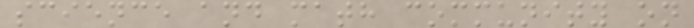science and math community on
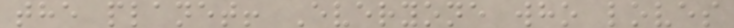the planet! Everyone who loves
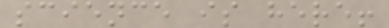science is here!
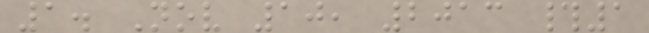1. Nov 10, 2013 #1
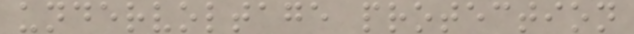undervoltage protection
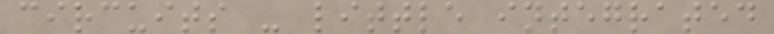circuits - little integrated
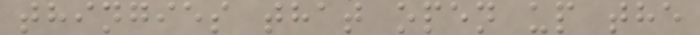thingies that open up the
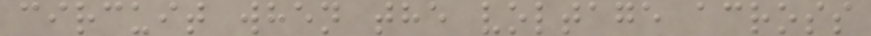circuit when the voltage across
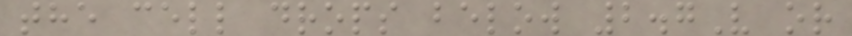the cell drops below 2.7V or
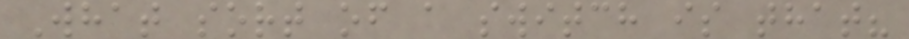What sort of a switch is that?
